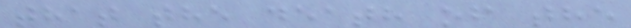that the death of the
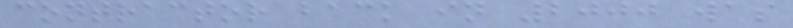contractor back in 2000 was
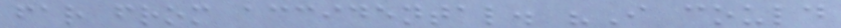far from accidental. "I could
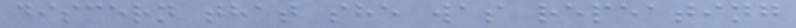discern that she was repeating
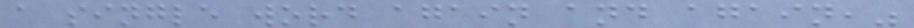a single word again and again,"
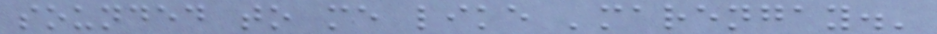sounded to me like 'marengay.'
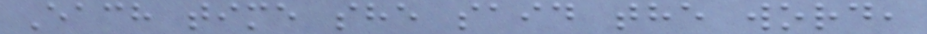Each time she said the word,
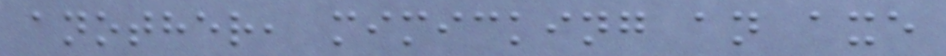another, mimicking an axe
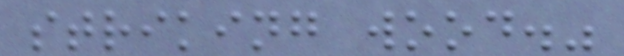striking wood."
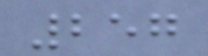257
